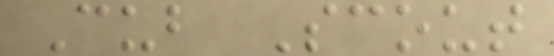Cub Scout
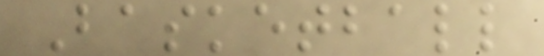Basketball
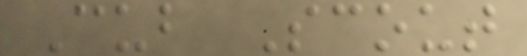Cub Scout
